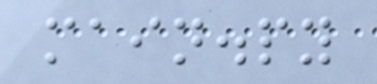main.py
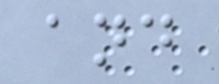and
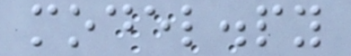model.py
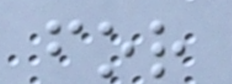for
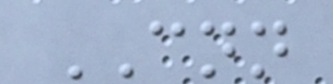CNN
